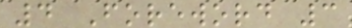4 Foreword 3
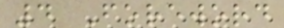4 Foreword
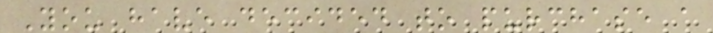You have decided to purchase a
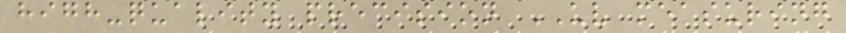high-quality precision UV measuring
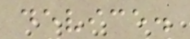device.
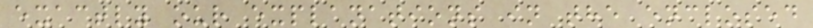exactly our explanations in the enclosed
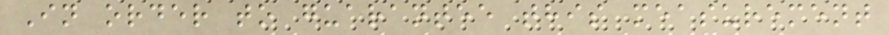In order to guarantee this measurement
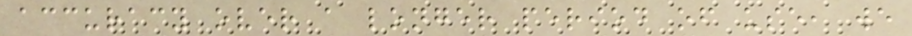accuracy over a longer period of use, we
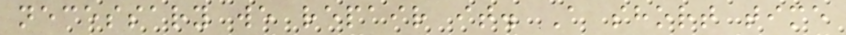necessary we repair it. A short time
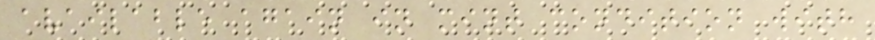available again in mint condition with
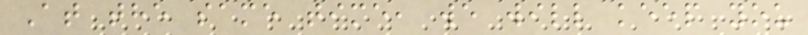At the same time, we will keep you
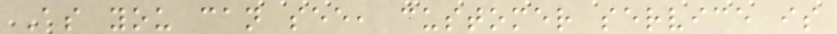As you can see, customer service is
